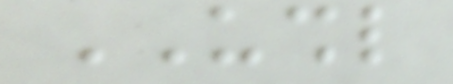USHL
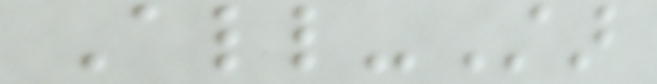All-Star
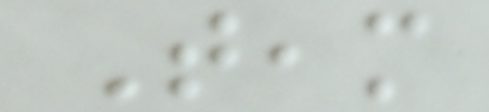Team
